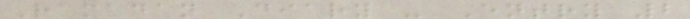Ramadan Diary - Entry 2
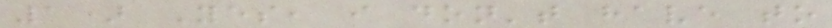1) Yes, i don't have to
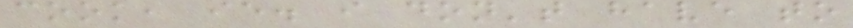cook, ie. i don't have to
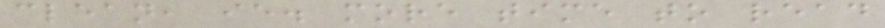clean, ie. more time to read
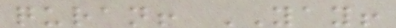quran! YAY!
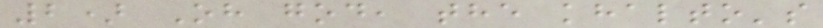2) Oh god, the khalto's
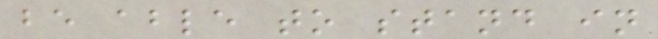be able to stand in
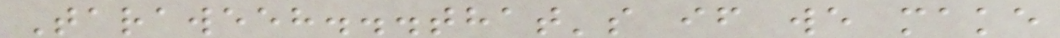Taraweeh...that's if we make
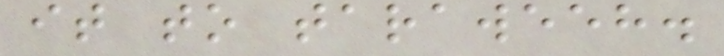it to taraweeh.
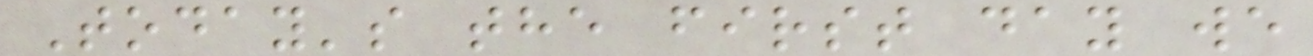Today's the first day we
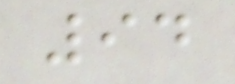94
